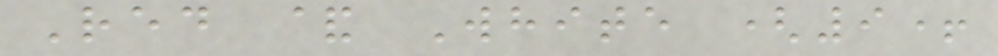Red & White (9+
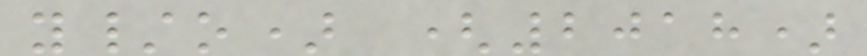y/o) (2018)
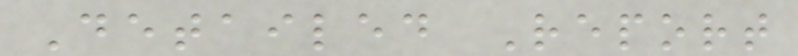Detailed Report
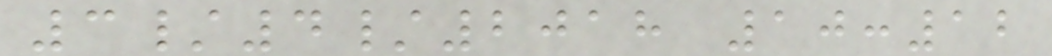3/4/2018 10:12
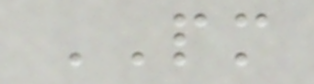PM
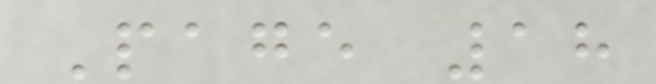Page 18
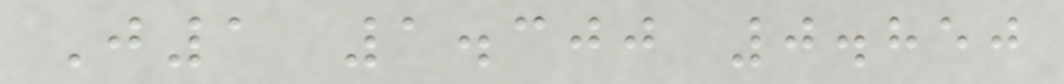J1 1.300 0.850
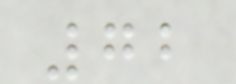72
